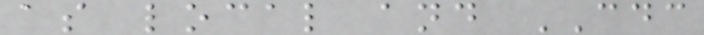as local and CDC
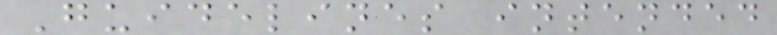Guidelines intended
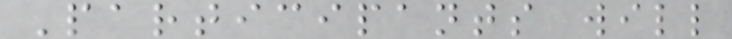Participants will
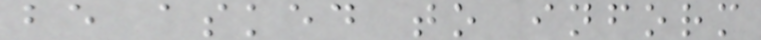be asked to inform
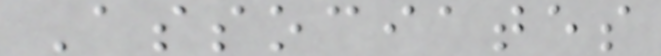Associates
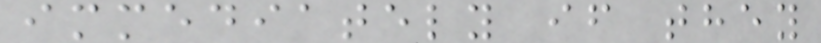immediately if they
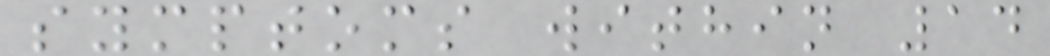symptoms within 14
